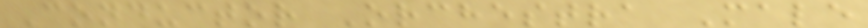Conductor Orchestra Male
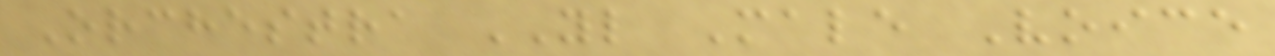Orchestra YL Male Voice
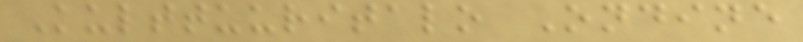Kulttuuritalo Ondine
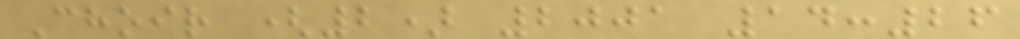Choir (2) 2001 14:26
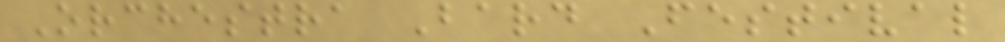Orchestra Bard Festival
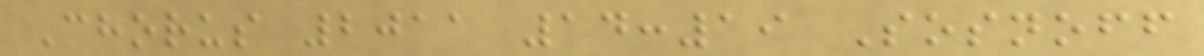Chorus 2011 14:19 Sosnoff
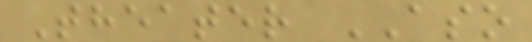Theater ASO
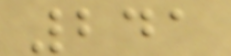241
